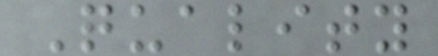Quality
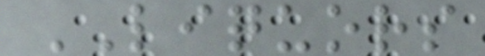LIQUORS
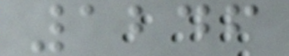1246
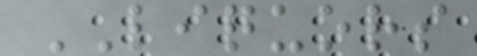LIQUORS
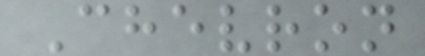Chevron
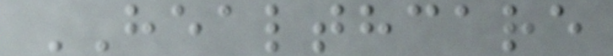HEALTHCARE
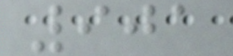901
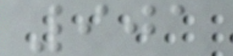901
